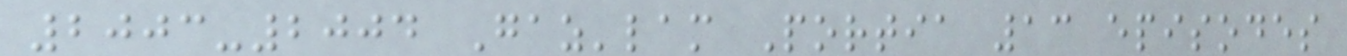2003-2004 Gaz'lam Portia 13 episodes
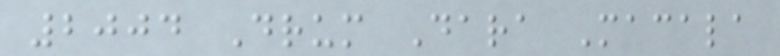2004 Drum Dara Macala
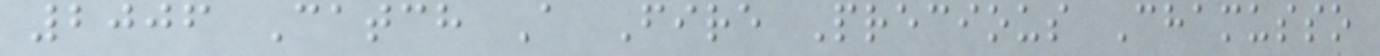2006 Catch A Fire Precious Chamusso
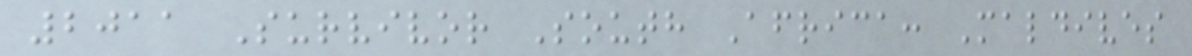2011 Survivor South Africa: Maldives
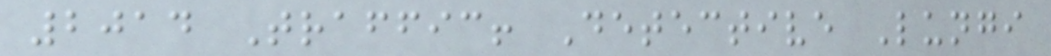2014 Traffic! Detective Lungi
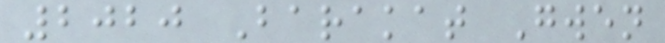2020 Barakat Gwen
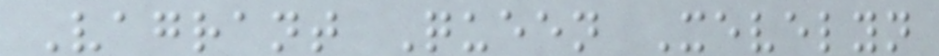Vagrant Queen Xevelyn
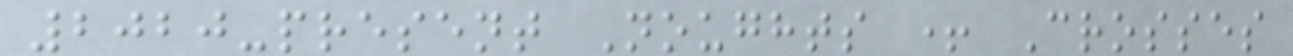2020-present Noughts + Crosses
